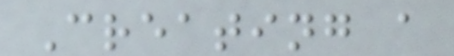Creating a
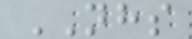NHS
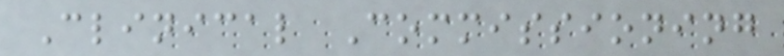Clinical Commissioning
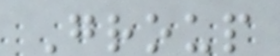Group
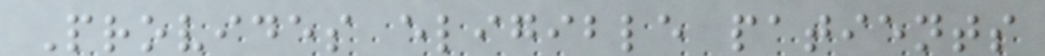Provides eligible patients
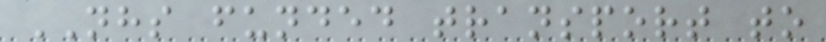NHS funded transport to
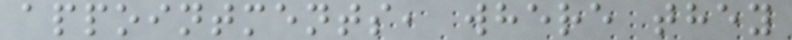appointments, where they
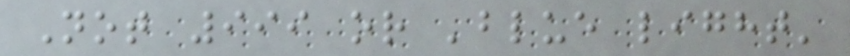Not 999 or 'blue light'
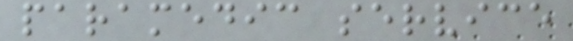paramedic service
